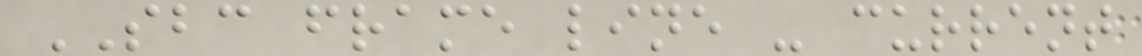SBC frame line - current
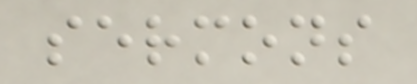sermons
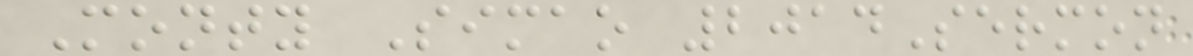Monty Simao 2014Sermon
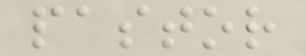pastor
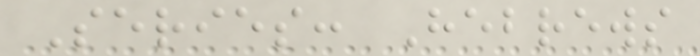Series: Hebrews
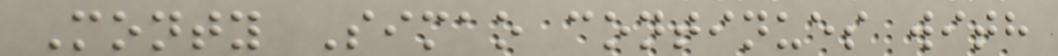Monty Simao continues with
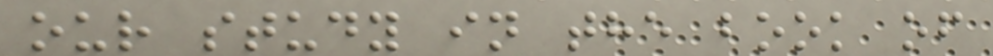our study in the book of
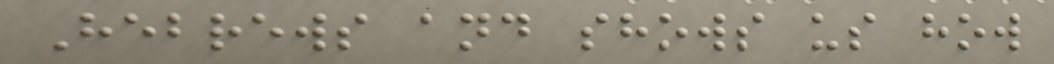Hebrews and shows us how
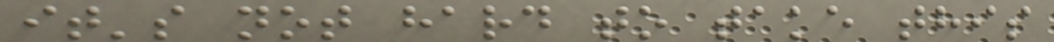it's not hard to take this
